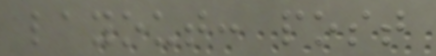layout: post
